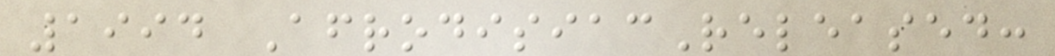1994 AfrodisiacReleased:
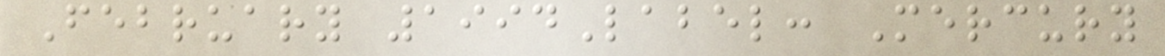February 1994Label: Mercury
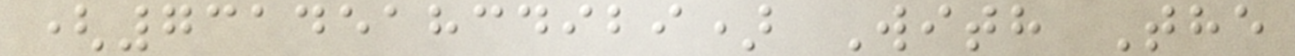(731451834929) With The
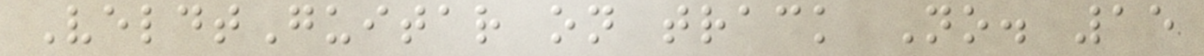VeldtGuitar on track No. 15
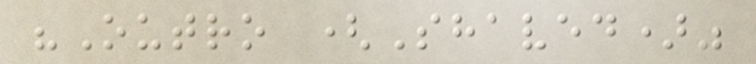"Outro (Shaved)"
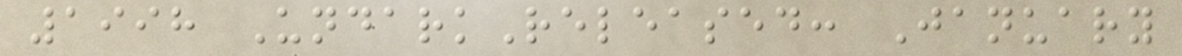1998 UndarkReleased: January
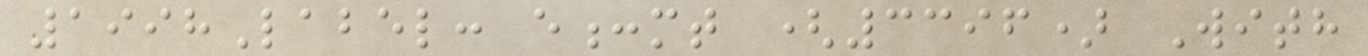1998Label: e:mt (3396) With
